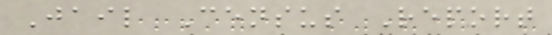Jail Census Report
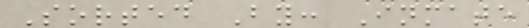Sorted By: Inmate
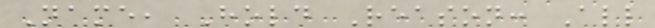Name, Hold Reason: All
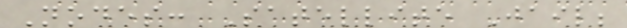Nodes: Satellite Jail;
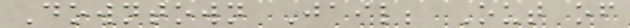Downtown Jail; Out of
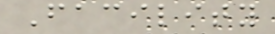Facility
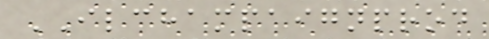ILCHAMPAIGNPROD
